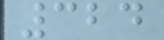324
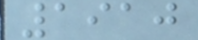1910
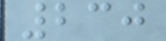230
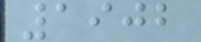1902
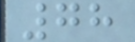78
